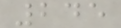245
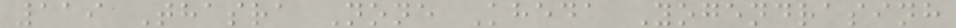119 Thasra None Kheda Yogendrasinh
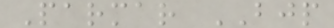Parmar BJP
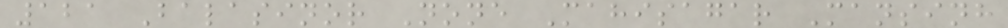121 Balasinor None Mahisagar Mansinh
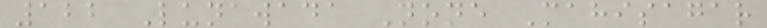122 Lunawada None Mahisagar
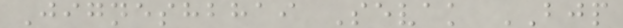Jigneshbhai Sevak BJP
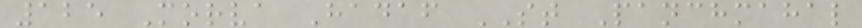125 Morva Hadaf ST Panchmahal
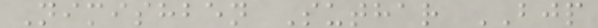Nimishben Suthar BJP
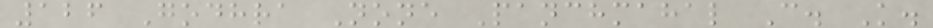126 Godhra None Panchmahal C. K.
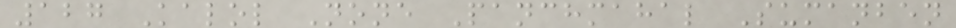127 Kalol None Panchmahal Sumanben
